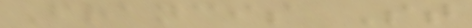Francis St
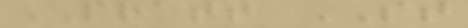PRATT ST
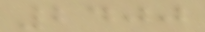2400
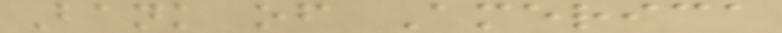Bank of America
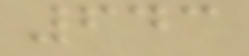643
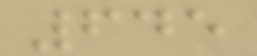645
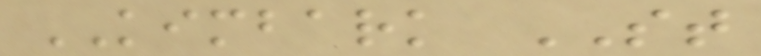KIMBARK ST
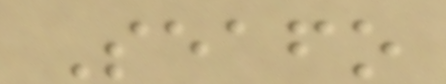Seafo
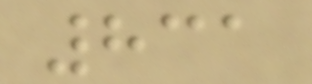831
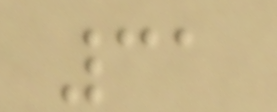31
